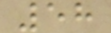58
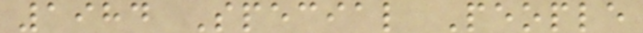1984 Special People
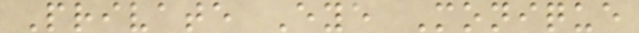Private Eye Monique
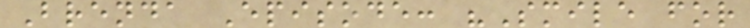Brenda Episode: "Smile for
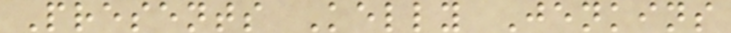Presents Kelly Jenkins
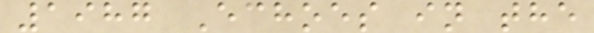1987 Echoes in the
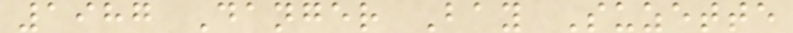1987 Danger Bay Suzette
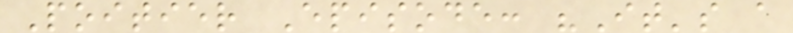Poitier Episode: "It's a
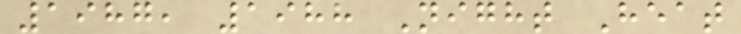1987, 1988 Night Heat
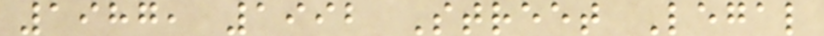1987, 1992 Street Legal
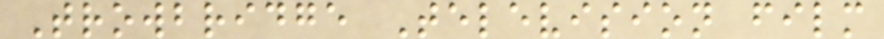Trowbridge Television film
